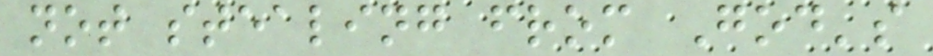not stealing from God's
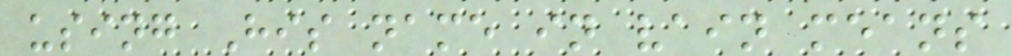using His name in vain means
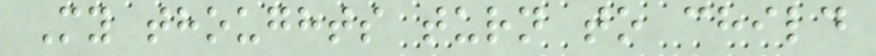My thoughts turn to child
